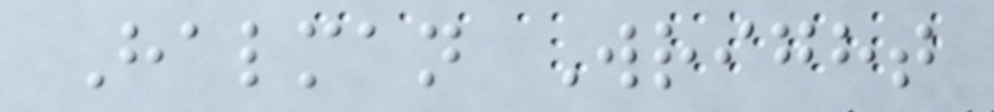Halman Wright
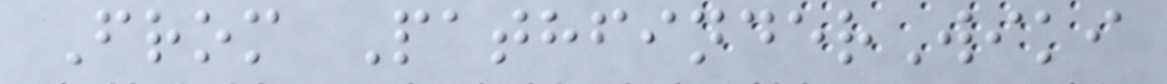From PathfinderWiki
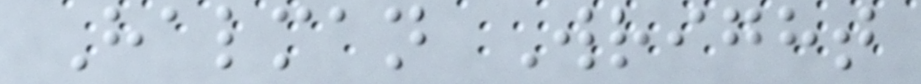Halman Wright
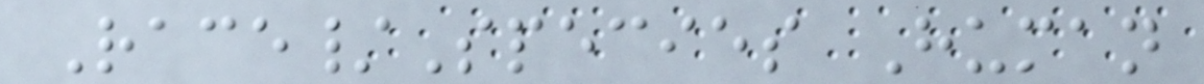Race/Species Human
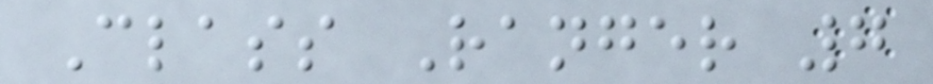Class Ranger 7
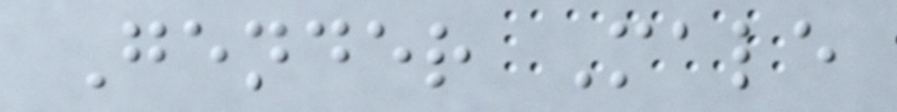Gender Male
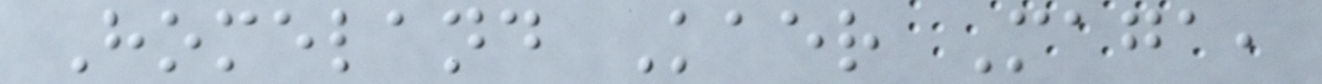Homeland Kaer Maga,
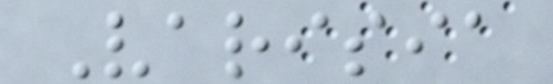Varisia
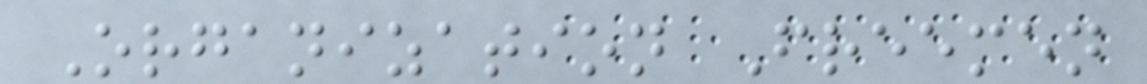Organization Freemen
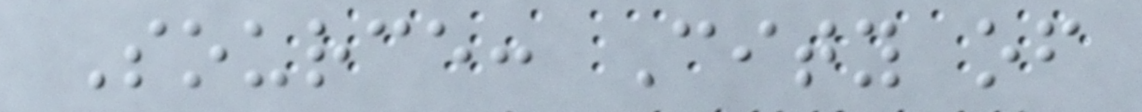Source: City of
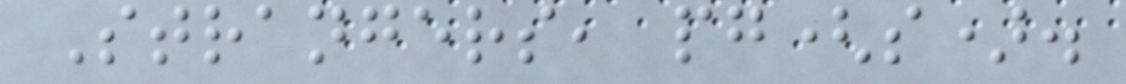Strangers, pg(s).
